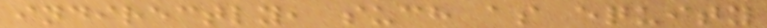indirectly, such as equity
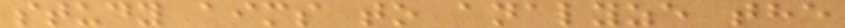study aims to analyze the
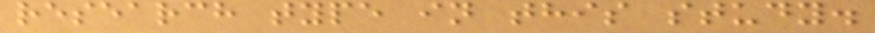research type in this study.
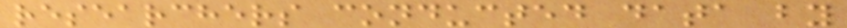researchers conducted data by
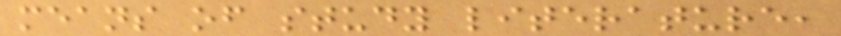means of study literature,
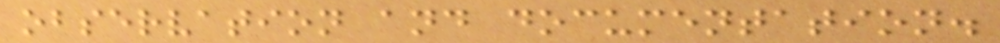observation and documentation.
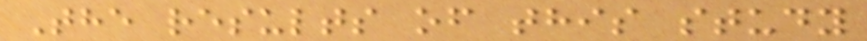The results of this study
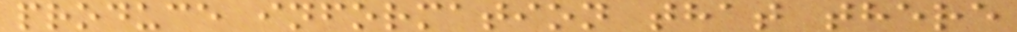produce information that there
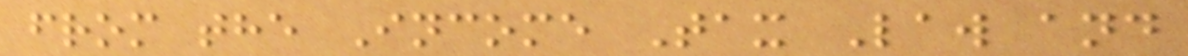from the Income Tax Law and
